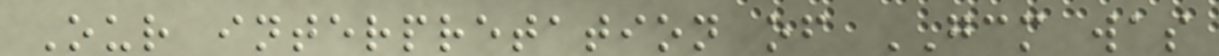Our interpretation of GCM was
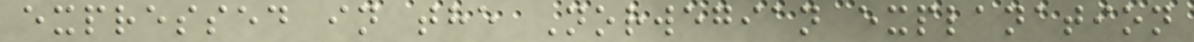expressed in the Norwegian explanation
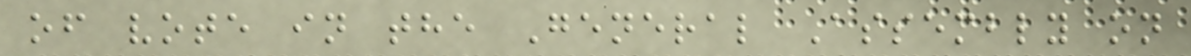of vote in the General Assembly on
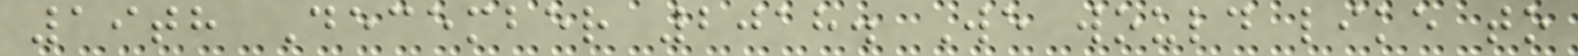19th December 2018. We would like to
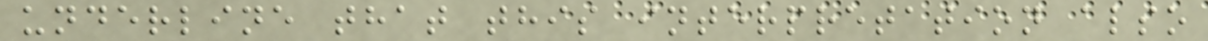underline that this interpretation also
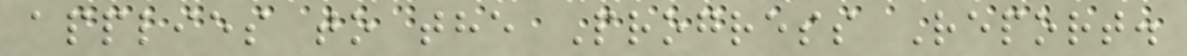applies to the Progress Report.
